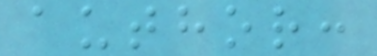author:
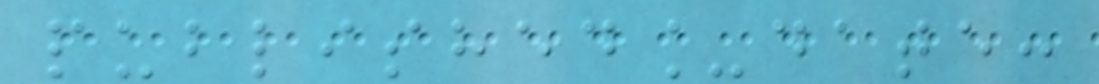published_date:
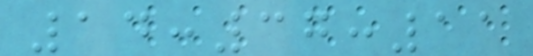14:37:11
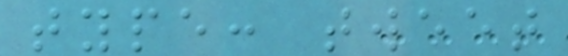type: tweet
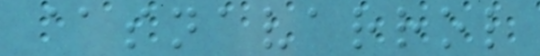@snavarrol
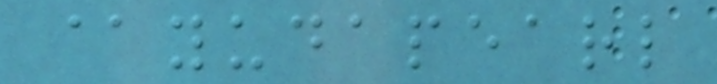@yudapearl
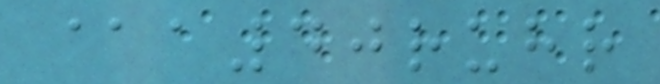@a40ruhr
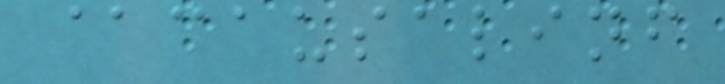@causalinf
